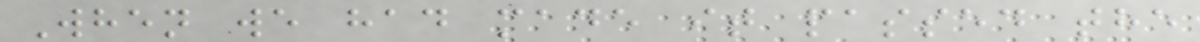When we had made it passed the
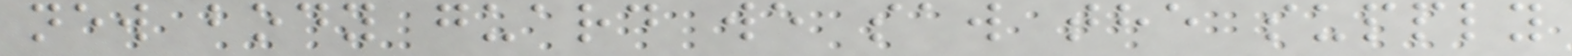new body guard we saw the supply
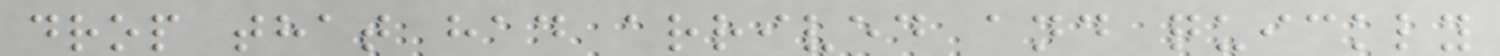drop that had arrived and quickly
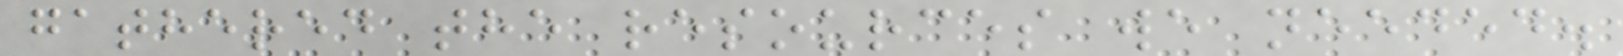gathered the resources we needed.
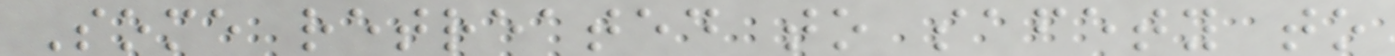Some retreated to safety to
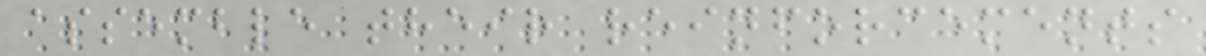assemble their reinforcements
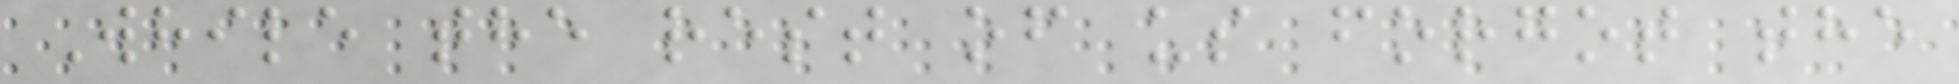While the rest of us forgot the
